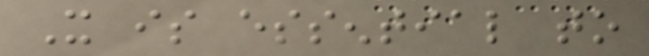It is essential to
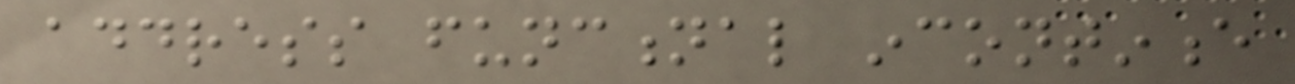address functional incontinence
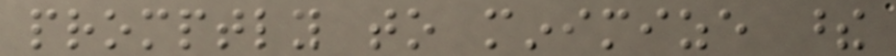promptly to minimize these
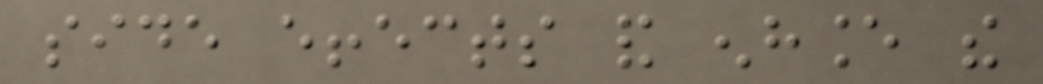side effects and enhance the
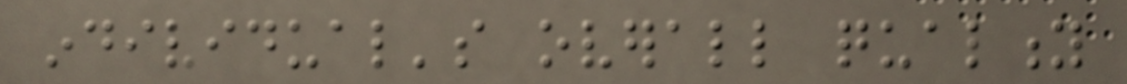individual's overall quality
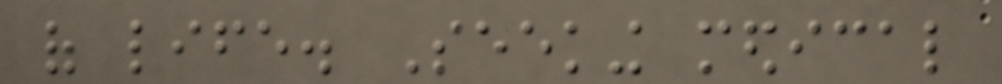of life. Seeking medical
